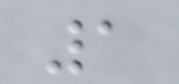1
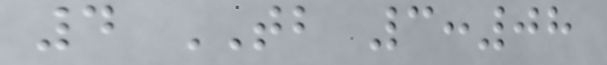4 TB 3:08
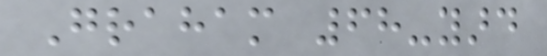Graham 68-yard
